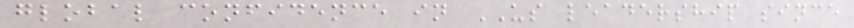global confidence in US leadership since
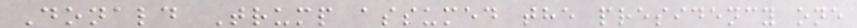Donald Trump assumed the presidency one
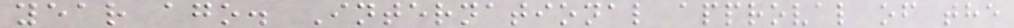year ago. International approval of the
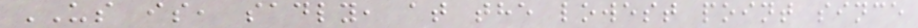US is, sadly, at the lowest point since
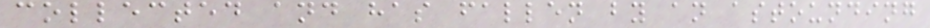collected and has fallen by an astounding
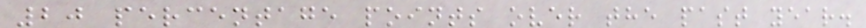20 percentage points over the past year.
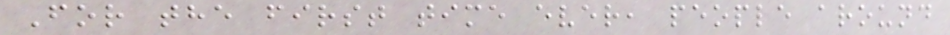For the first time ever, people around
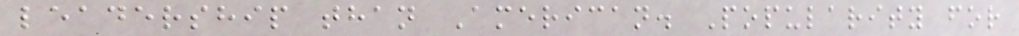leadership than American. Popularity for
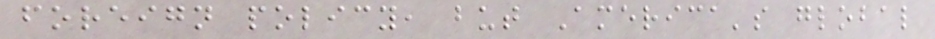foreign policy, but America's global
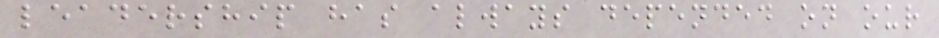leadership has always depended on our
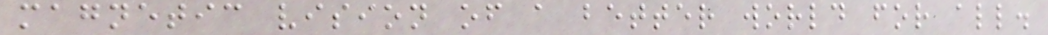magnetic vision of a better world for all.
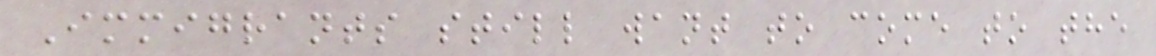Immigrants still want to come to the
